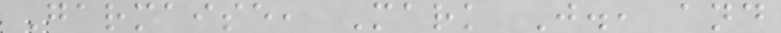Garmaise, Mark J., and
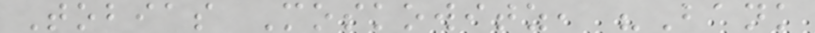Tobias Moskowitz, "Bank
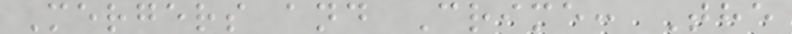Mergers and Crime: The
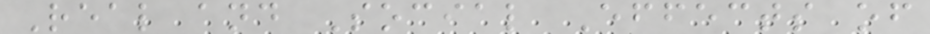Real and Social Effects of
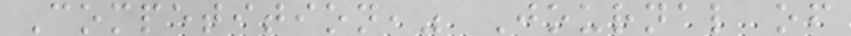Competition," Journal of
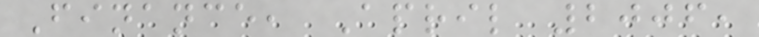Finance, April 2006,
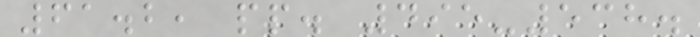61.2, pp. 495-538.
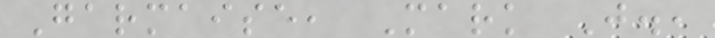Garmaise, Mark J.,
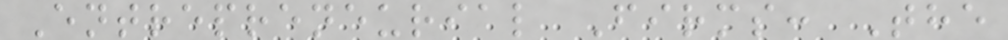Entrepreneurial Firms: The
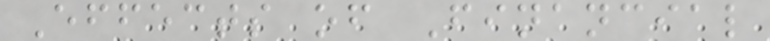Effects of Financial
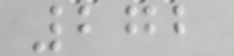272
